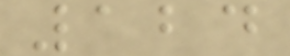124
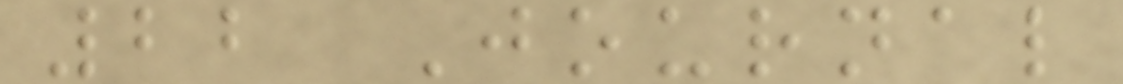22 Journal
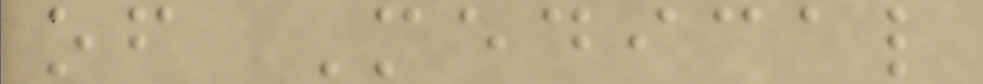of Medical
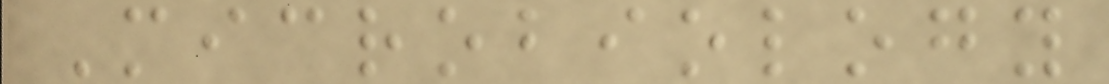Microbiology
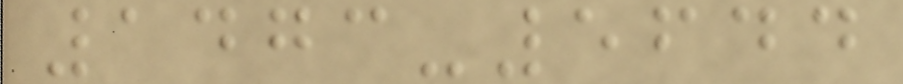1473-5644
